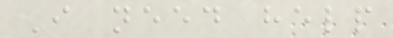I need help
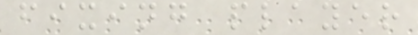fixing player
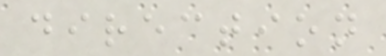direction
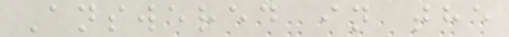Answered in the
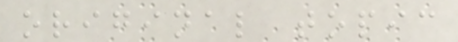original topic
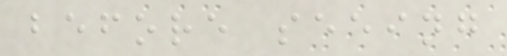before seeing
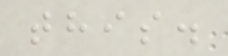this.
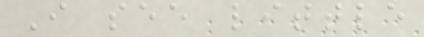I see little
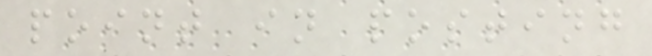point in posting
